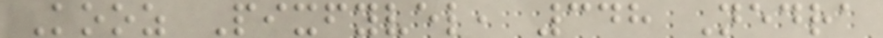Kooz Pixfyvel, 348 Nedra
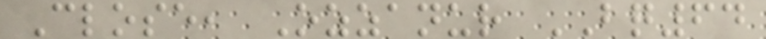Close, Ozzanur BQ64
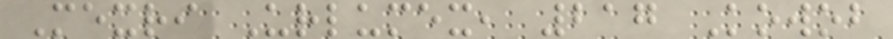Mexri Urlumex, 217 Kowob
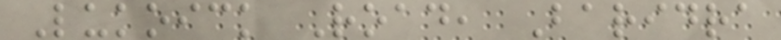Lukoick Road, Baridra
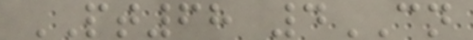PT68 4CN
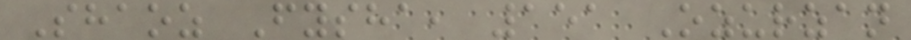Shaoz Fysha, 151 Ozurzan
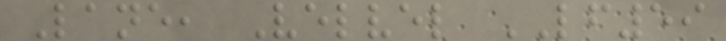Lane, Velvel LF59
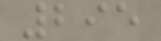295
